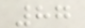87
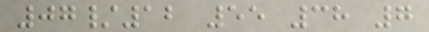07/12 55 38 7
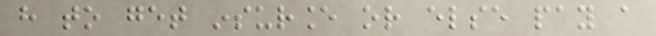have to get insurance or else pay a
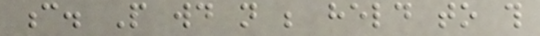c. People would not be held to this
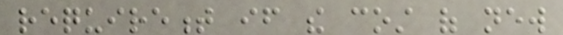requirement if the cost of new
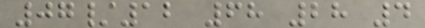07/12 68 28 4
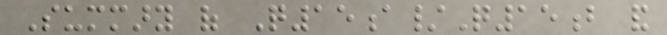Summary of Q15a/Q15b and
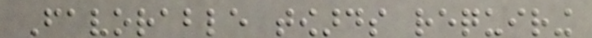Favorable towards requiring
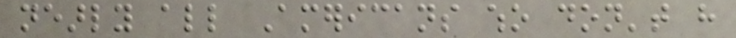nearly all Americans who don't have
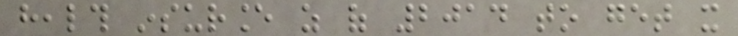health insurance as of 2014 to get it
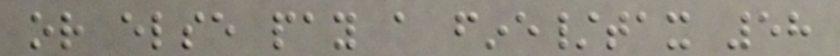or else pay a fine/tax 58
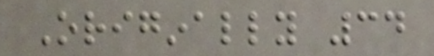Originally 34
